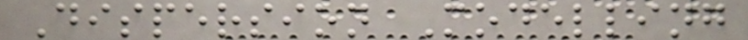Dispersion Modelling
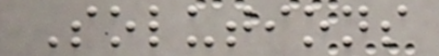Solutions
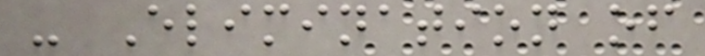- Elimination of
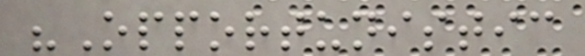"Opportunistic
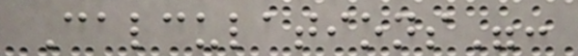Calculations":
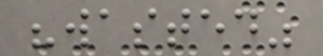"wasted"
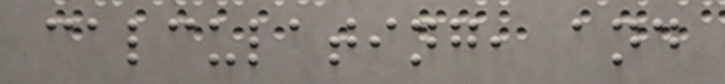calculating, and
